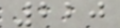220
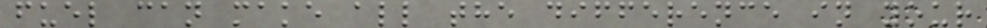fuel can make all the difference in your
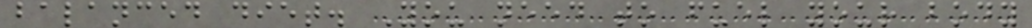balanced diet. You need to fuel your body
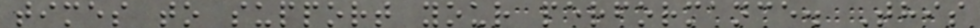times to support your performance. This
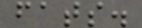fats.
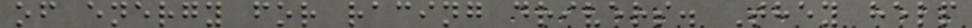of energy for racing drivers. They help
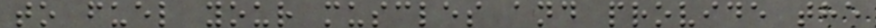to fuel your muscles and provide the
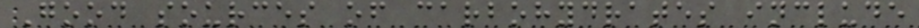Good sources of carbohydrates include
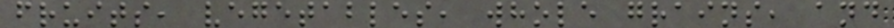fruits, vegetables, whole grains, and
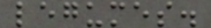legumes.
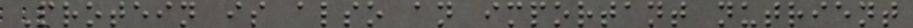Protein is also an important nutrient
